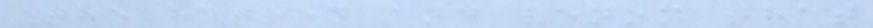The hatred and venom that
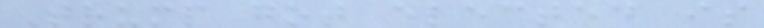Trump got elected is
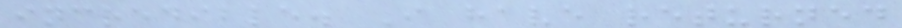incredible. I have returned
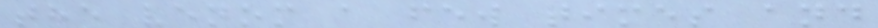the venom a few times and
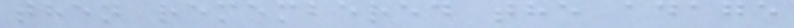then remembered the adage
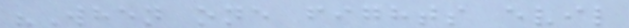"When one fights evil
